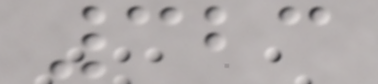323
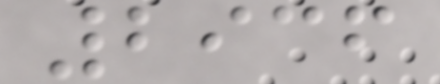2936
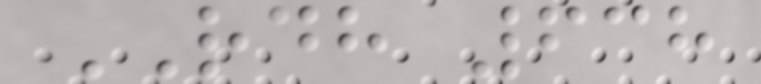RDH 638
